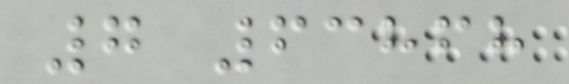7 63868
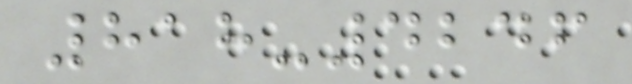818-4246
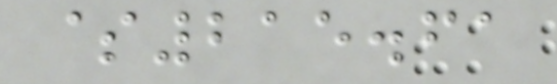$215.61
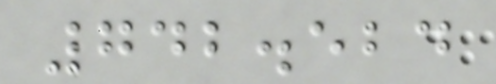742.524
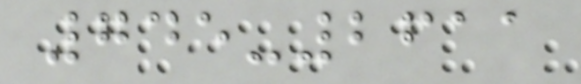745-2611
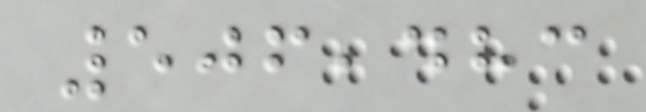506,483
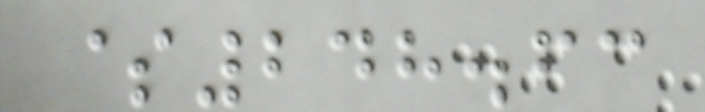$248.63
